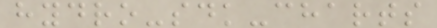hydro-sdk-charts
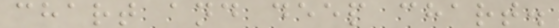chart and deep chart.
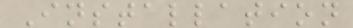Installation
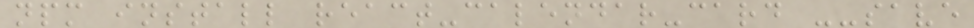npm install react-calendar-card --save
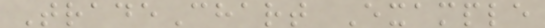TradeChart Example
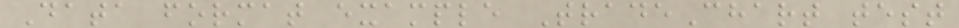Data format example TradeChart test
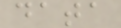data
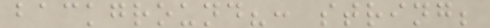background?: string;
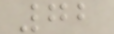72
